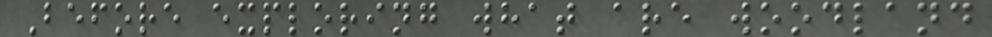Before exploring what are woodland
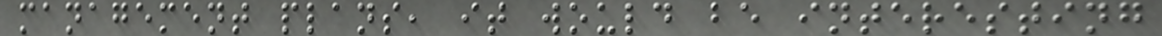management plans, it would be interesting
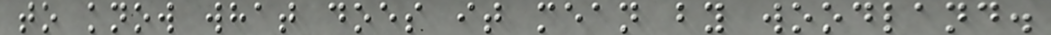to know what does it mean by woodland.
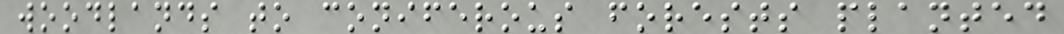woodlands to coniferous forests planted
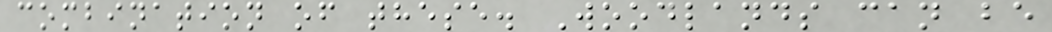combination of these. Woodlands can be
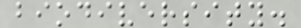biodiversity.
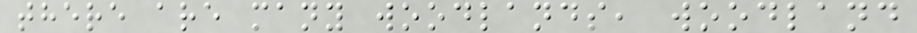there are many woodlands, woodland
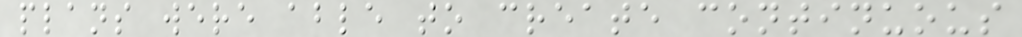plans were able to create continuous
